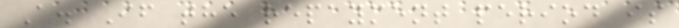A. If the repayment period is
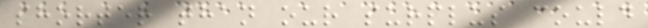shorter than our surplus could
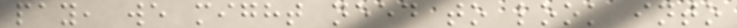pay, we might need to look into
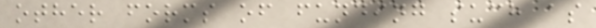other forms of funding such as
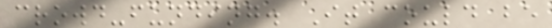crowd-funding. It could be
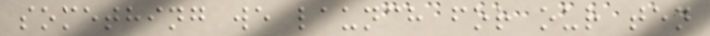something we launch for our ten
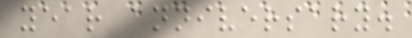year anniversary.
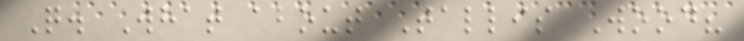Q. What about Tallis Wood?
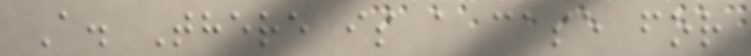A. There is a case for
